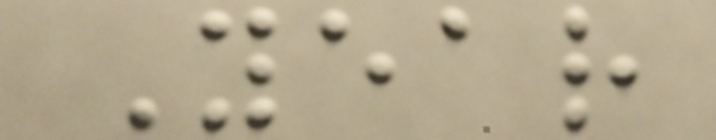Year
